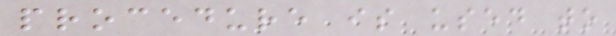procedure is used to
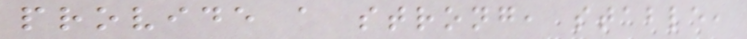provide a strong, stable,
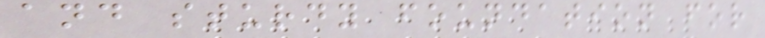and sturdy foundation for
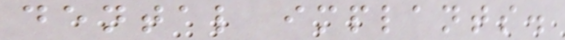dental implants.
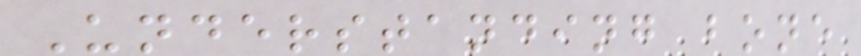Understanding bone
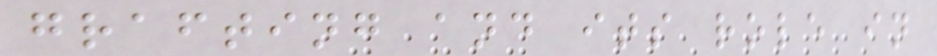grafting and its role in
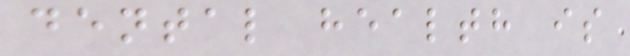dental health is
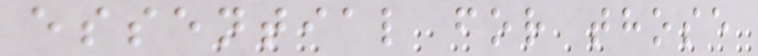essential for those
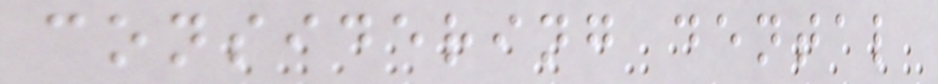considering dental
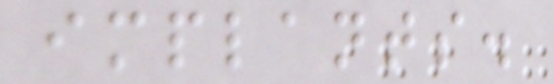implants.
